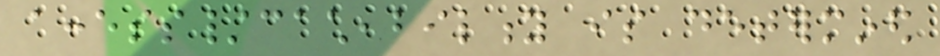access/cacheability is determined
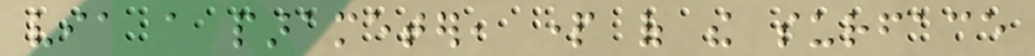via a parameter, part of the surface
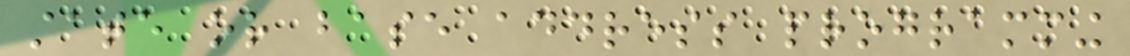state or base address programming
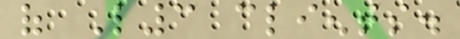of L3 clients.
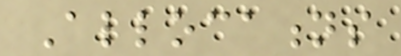Allocations
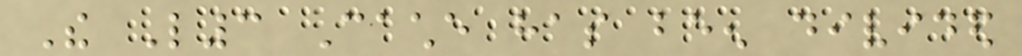The L3 Cache has been divided
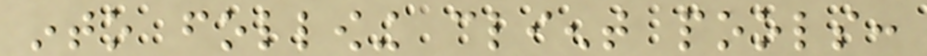into following client pools:
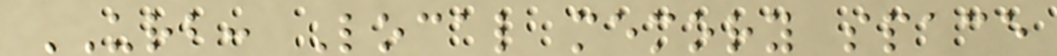URB: Local memory space
